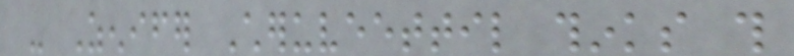- Zenifer Cheruveettil thinks this
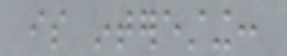is interesting:
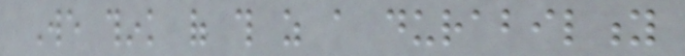We think of this as a durability
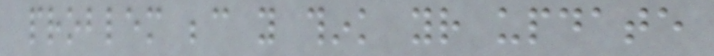problem because you think your update
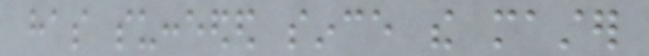has succeeded since the master
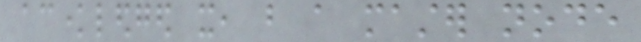acknowledged it, but a master node
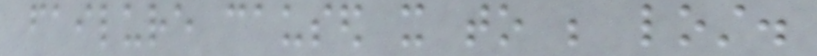failure caused it to be lost.
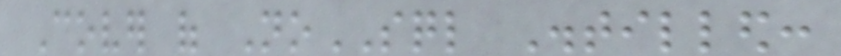Cover of NoSQL Distilled:
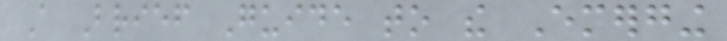A Brief Guide to the Emerging
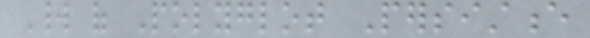World of Polyglot Persistence
